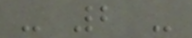- 2 -
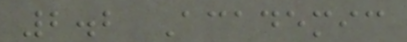2.2 Academic
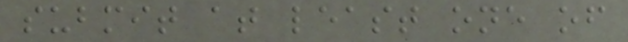submit at least one of
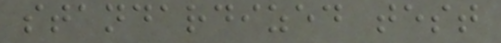standardized test
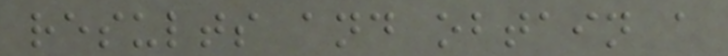results and obtain a
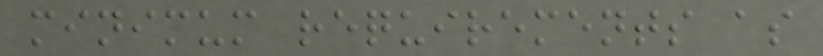minimum requirements as
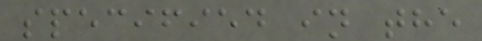specified in the
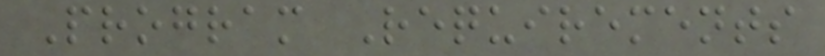Program Requirements
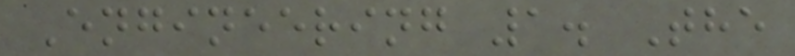Engineering 1. The
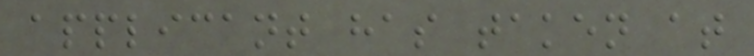applicant has taken at
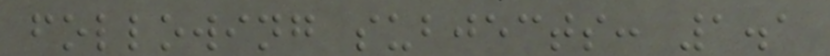following subjects: 1.1
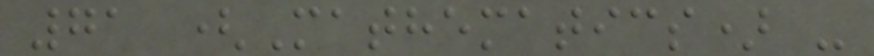71 (Mathematics) -
